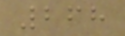268
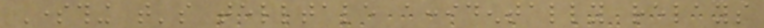Something that's telltale accidentally relays
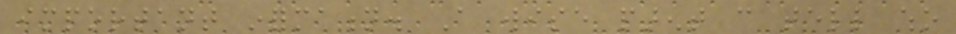important information. A wise parent can tell who
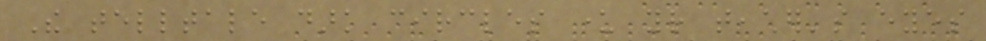The telltale dark circles under your teacher's eyes
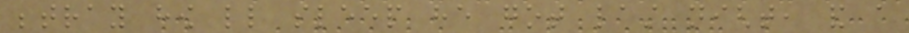betray how little sleep he got last night, and a
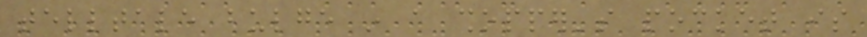telltale bulge in a shopper's pocket is
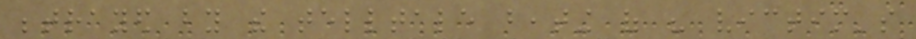betrayed by the telltale beating of his victim's
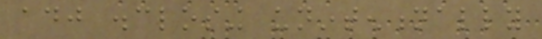adj disclosing unintentionally
